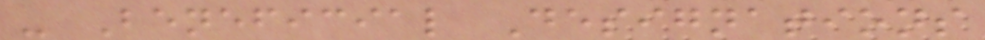- Beneficial Designations
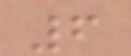6
